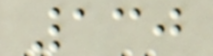130
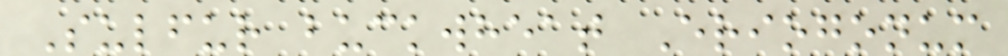Sulfur buckwheat Eriogonum
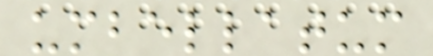umbellatum
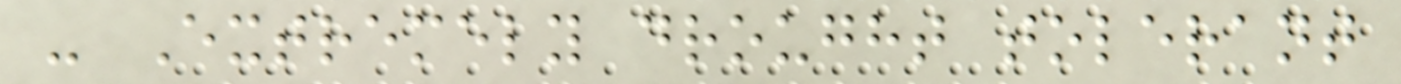- Extremely drought tolerant
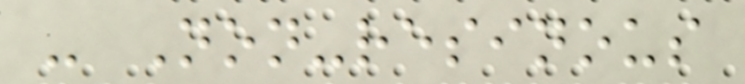- Non-resinous
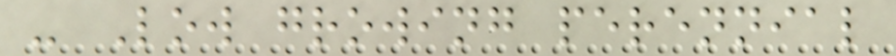- Low growing perennial
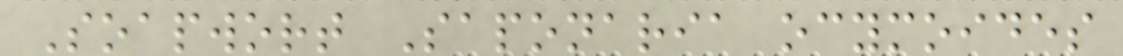Soapwort Saponaria ocymoides
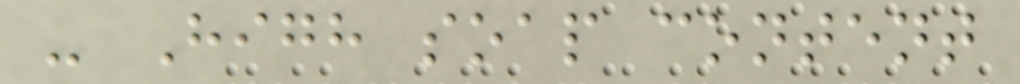- High soap content
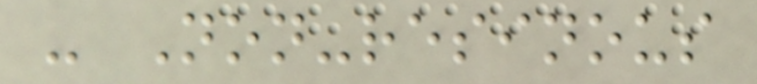- Non-resinous
